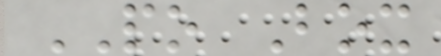PO Box
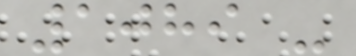1089 -
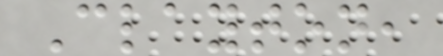Clayton,
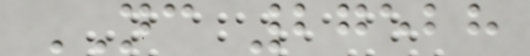NC 27528
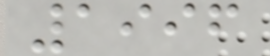1996
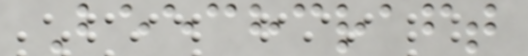Beechcraft
